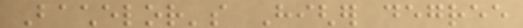Bachelor's Higher degree
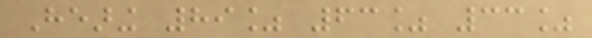Hearing 89% 63% 33%
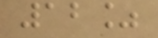12%
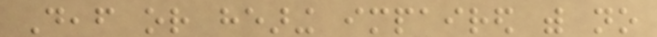Deaf or hearing impaired with no
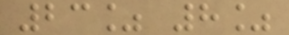23% 8%
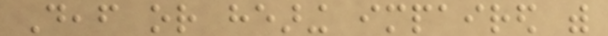Deaf or hearing impaired with
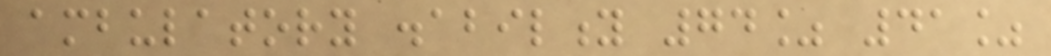ambulatory disability 74% 41%
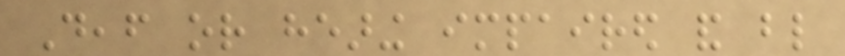Deaf or hearing impaired and blind
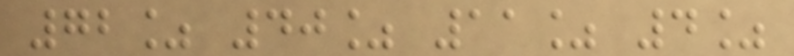72% 40% 11% 4%
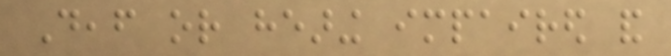Deaf or hearing impaired and
